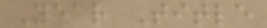Year Title
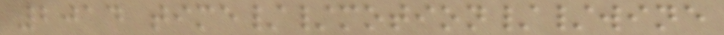2014 time//motion//wine
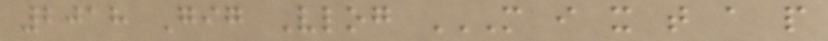2018 Gig Vlog M I X T A P
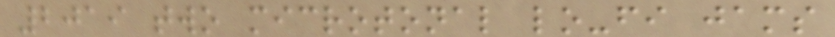2019 two microtonal lo-fi jams
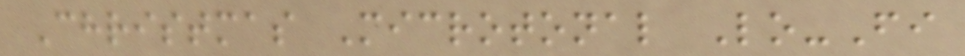Christmas Microtonal Lo-Fi
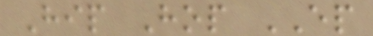Hip Hop EP
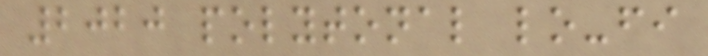2020 polytonal lo-fi
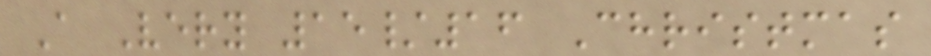A Very 15/16 Christmas
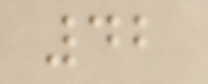42
